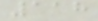118
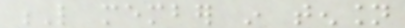L member in tension
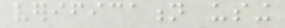verification using
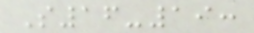S16-19:
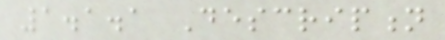1.1.1 Description
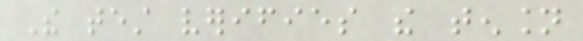The test verifies the tension
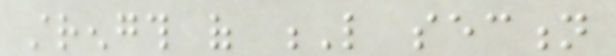strength of L section
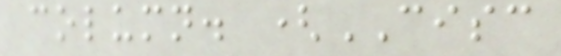column. (CISC
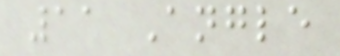11 Angle
